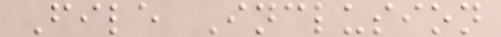File Inclusion
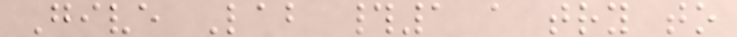Give Lab #1 a try to
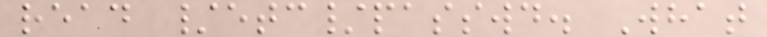read /etc/passwd. What
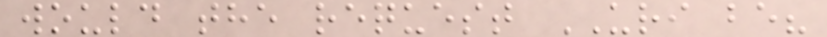would the request URI be?
